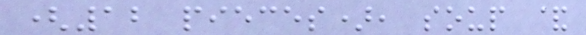(12 pieces), soup &
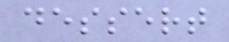dessert
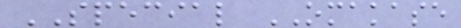SPECIAL OMAKASE
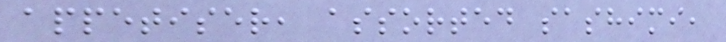appetiser, assorted sashimi,
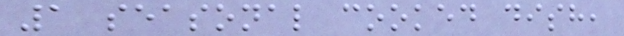1 seasonal cooked dish,
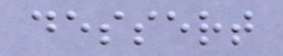dessert
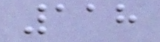118
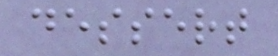dessert
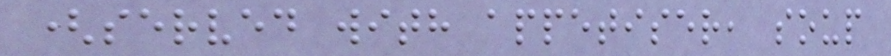(served with appetiser, soup
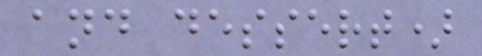and dessert)
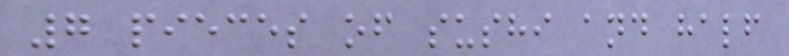7 pieces of sushi and half
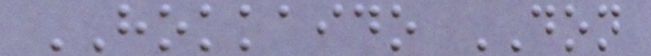HOKKAIDO DON
